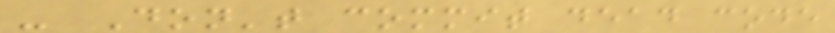- Don't commit dead code
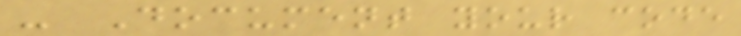- Document your code
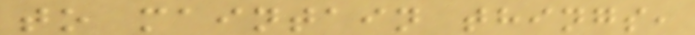to maintain things,
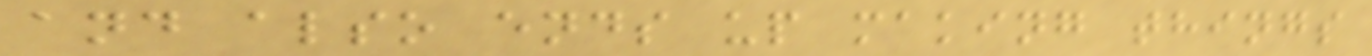and also ends up making things
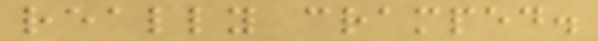really cramped.
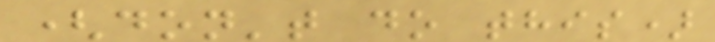(don't do this)
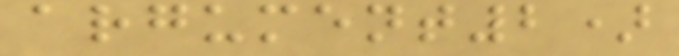argument2)
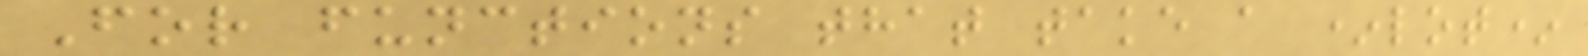For functions that take a *lot*
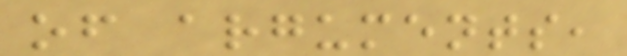of arguments,
